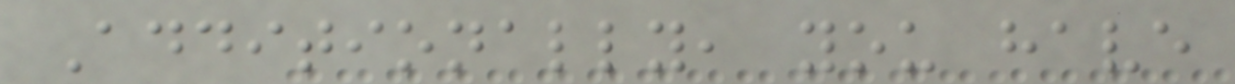Additionally, you have
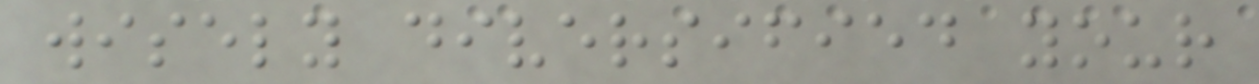wisely diversified your
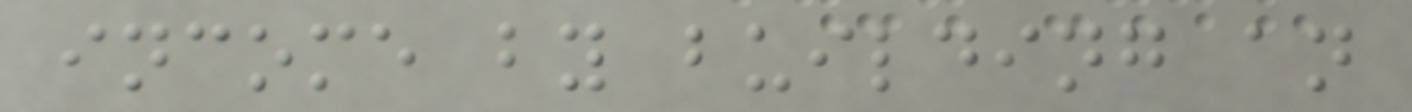income by building an
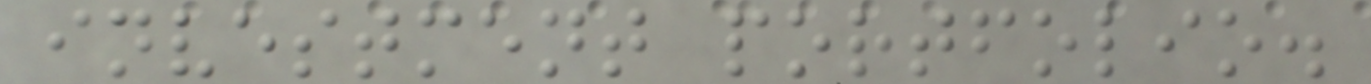investment portfolio.
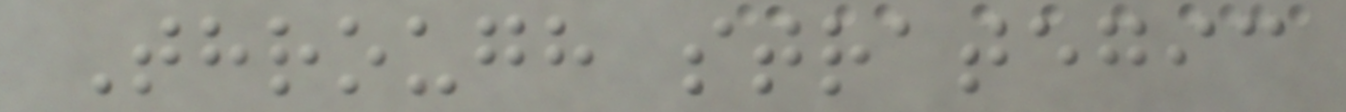Through strategic
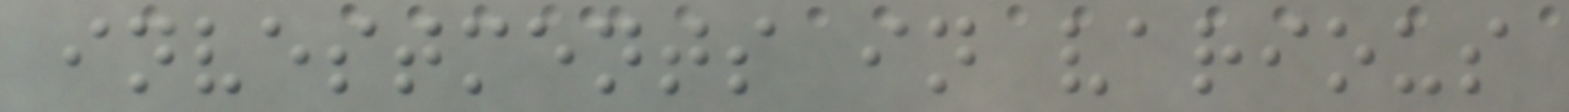investments in various
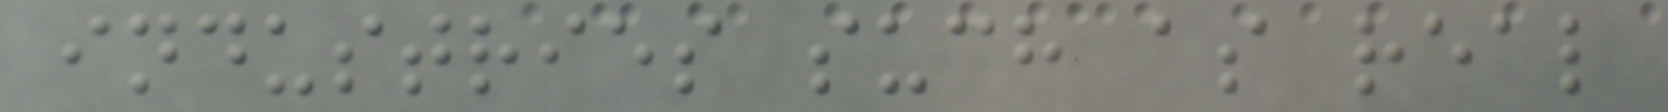industries such as real
